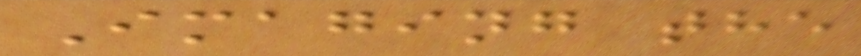Imaging the
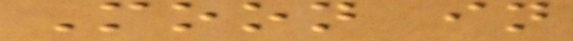Moon in
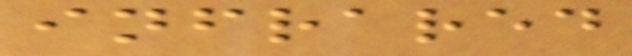infrared
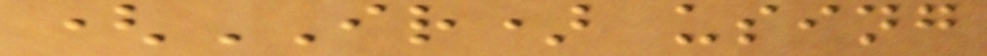(IR) using
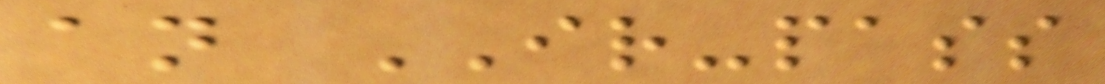an IR-pass
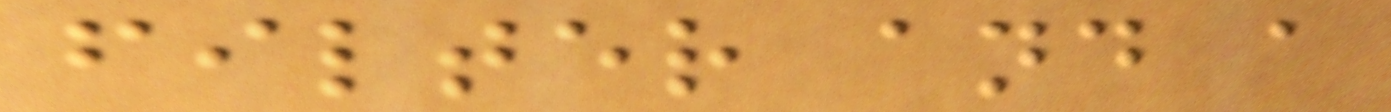filter and a
